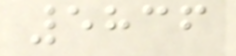5836
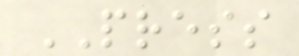PRESS
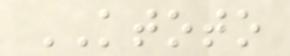KTOTO
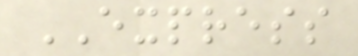EXPRESS
